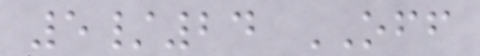5/24 OFF
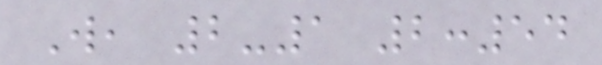W, 2-1 2:54
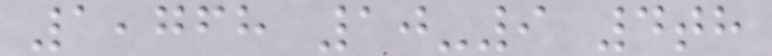1,768 10-9 4th
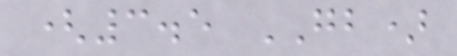(3.5 GB)
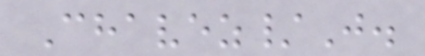Chavez/J.
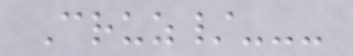Cruz/---
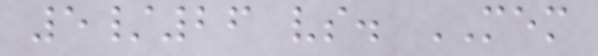5/26 vs. MEM
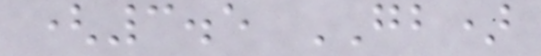(3.5 GB)
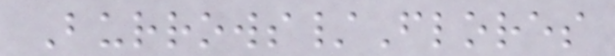Burrows/Flores
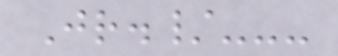Jr./---
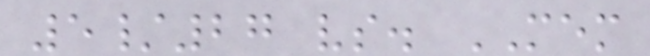5/27 vs. MEM
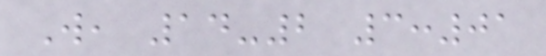W, 14-2 3:01
